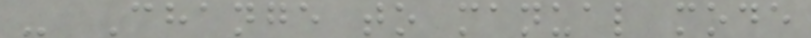- Change to manual mode
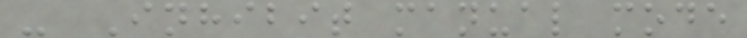- Inhibit manual mode
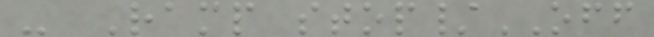- Ramp stop/OFF
